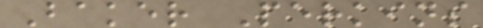Baker Perkins
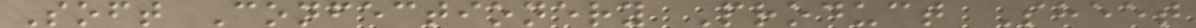Soft Confectionery Product Sheet
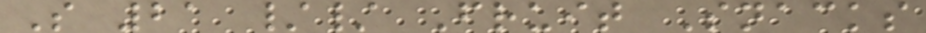S 21 // Fruit Snacks
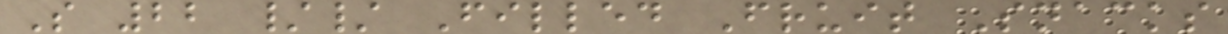S 22 // Filled Fruit Snacks
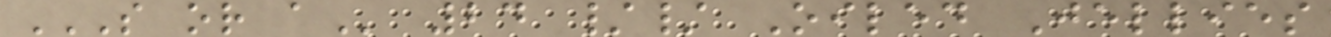S OR A 24 // Oiled Jellies
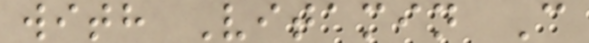with Vitamin C
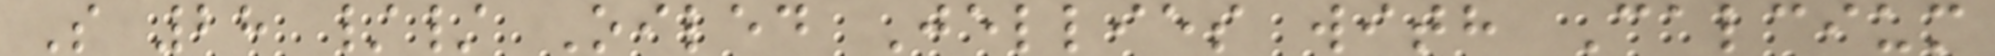S 28 // Oiled Jellies with Calcium
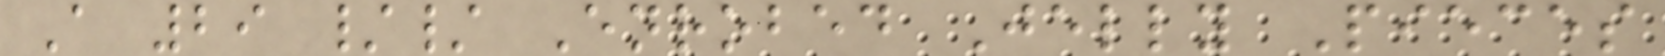A 29 // Enrobed Jelly Pieces
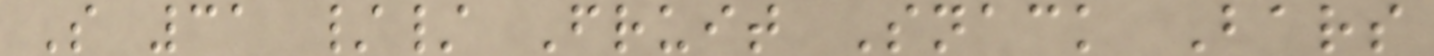S 31 // Fruit Snack Bars
